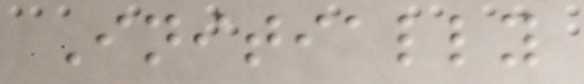Initially
